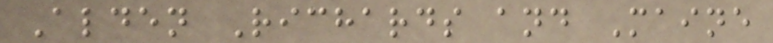Alden Richards and Maine
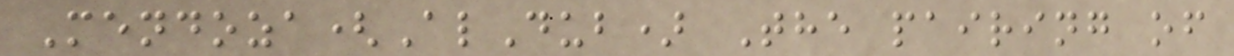Mendoza(AlDub) The pairing of
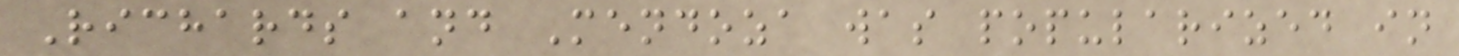Richards and Mendoza was popularized in
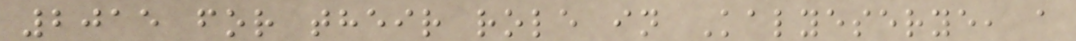2015 for their role in Kalyeserye, a
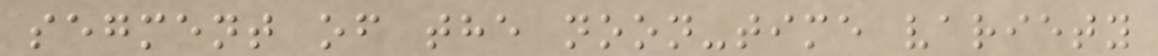segment of the noon-time variety
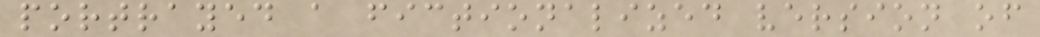portrayed a fictionalized version of
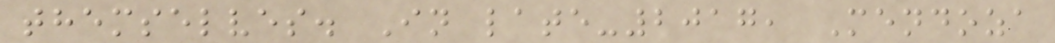themselves. In late-2017, Mendoza
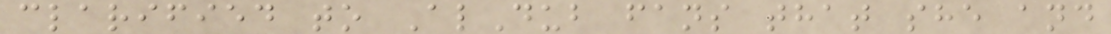clarified to AlDub fans that she and
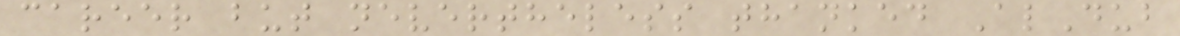career but nevertheless thanked AlDub
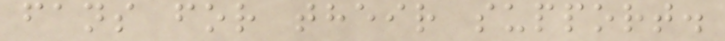fans for their support.
